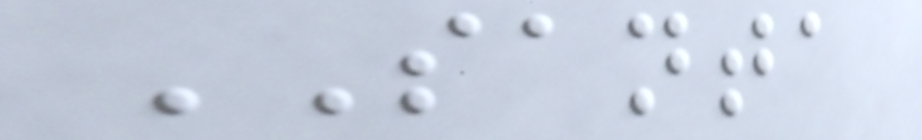SANTA
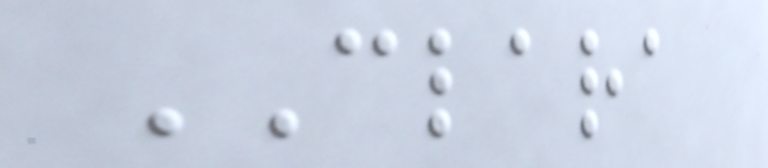CLARA
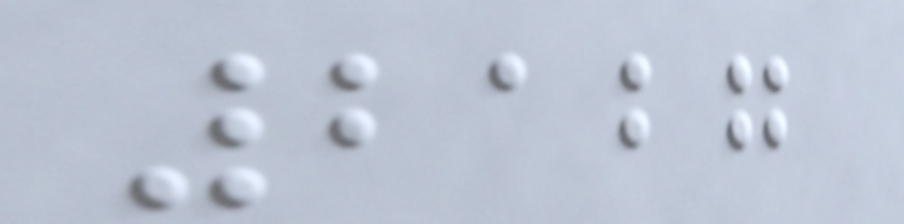2127
